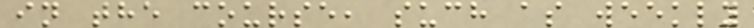in the course, such as weekly
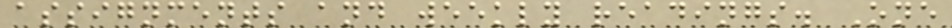assignments and weekly readings. One
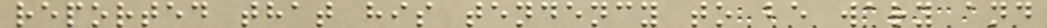reported that his tendency to be wary and
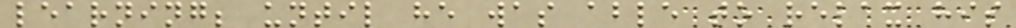learning; until he was able to relax his
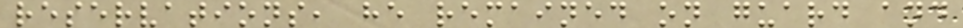reservations, he remained on guard and
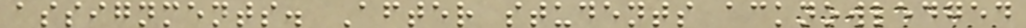assignments. After students acknowledged
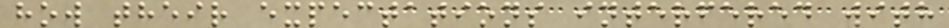how their expectations interfered with
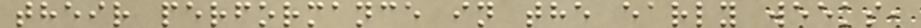their performance in the early weeks,
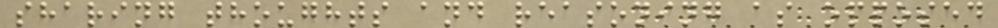sharing thoughts and reasoning as opposed
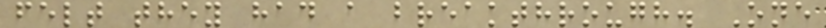felt they had a breakthrough. One
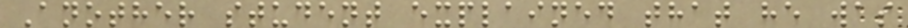Another student explained that he was
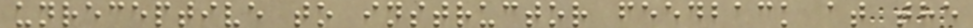unreceptive to instructor feedback at the
